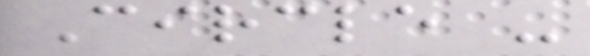Circle -
